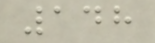148
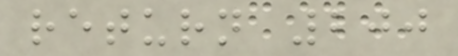return 200
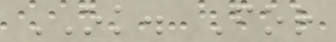OK. For
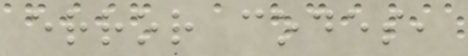error codes,
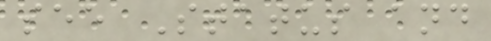see Status and
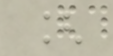[
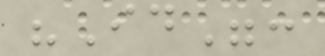"Id":
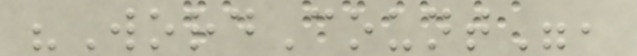"WordCount",
